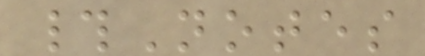#Notes
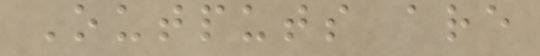Outputs are
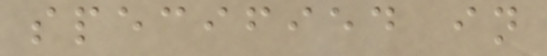specified in
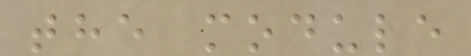the module
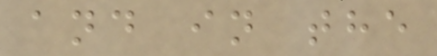and in the
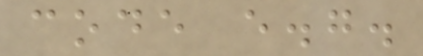code e.g.
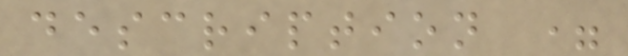description =
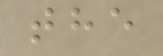the
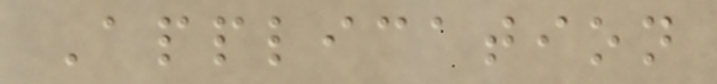Application
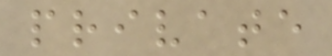private
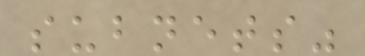subnets"
